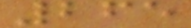265
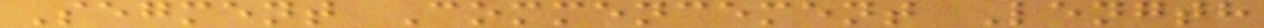Segment Commencement Length
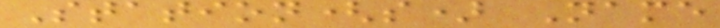Station(s) Name
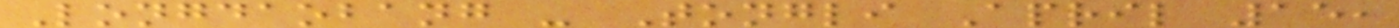Longdaobang - Tongli April 15,
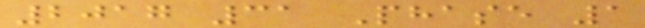2017 31 Phase 1
